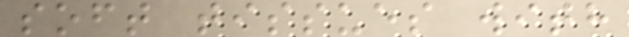soft tissues with
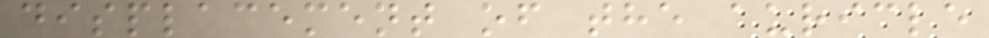displacement of the auricle
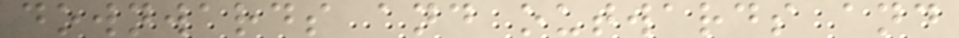downwards and outwards and
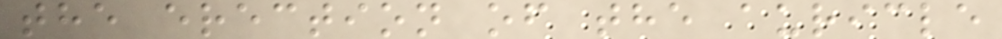the erection of the auricle
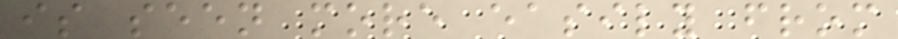is seen more easily from
